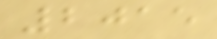2015
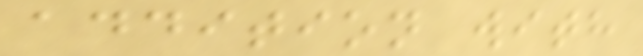addition with
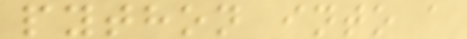python into a
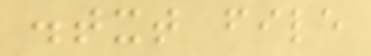.txt file
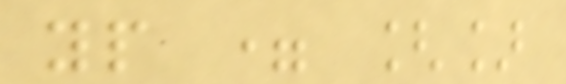yp = []
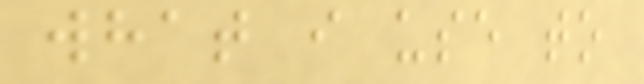what i use to
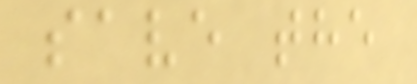save the
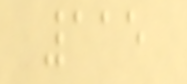115
